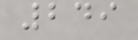249
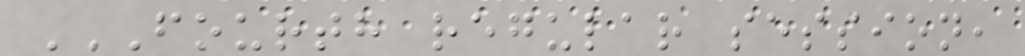FOURTH REGULAR SESSION,
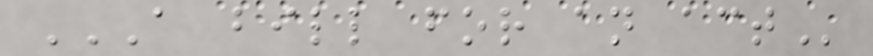A BILL FOR AN ACT
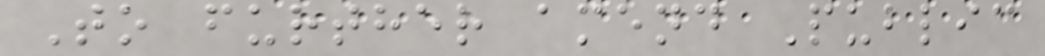To further amend Public
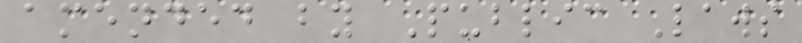amended by Public Laws
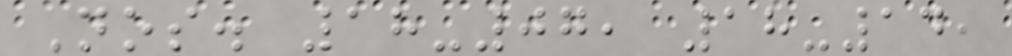Nos. 18-07, 18-14,
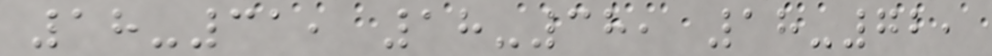18-31, 18-38, 18-72,
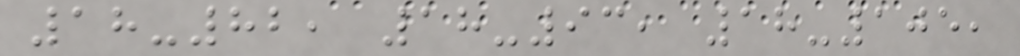18-82, 18-93, 18-105,
